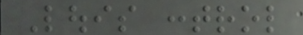Louis control
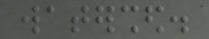watershed.
